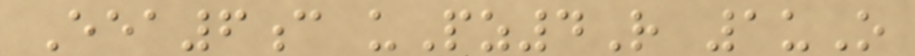Eea6c uPz4R 1uO
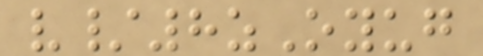v/8zOyug
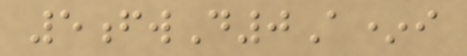5fwD0A*i
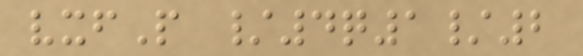vxfP /4q1/2
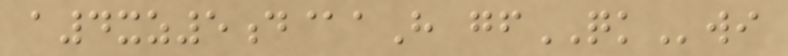a4xz5d@aH gfQKwi
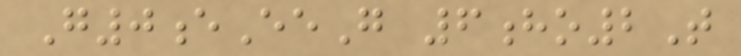G0eEeG 6ho2T
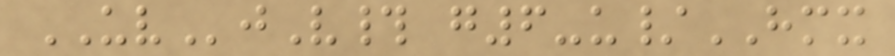UVjV# g6-u/HMX
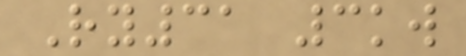Ry31 3kw
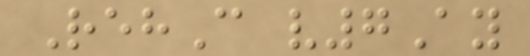RehC v7Ay
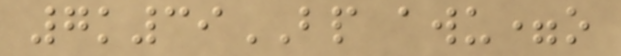7k39BP awu=o
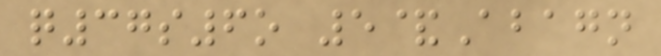q37s6o 5&Abagn
